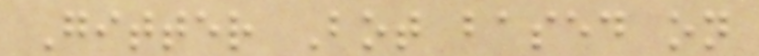Gitter Bot based on
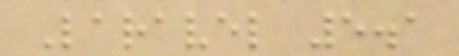Laravel 5.1
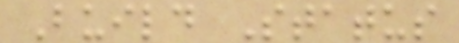Build Status
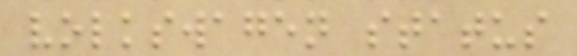volkswagen status
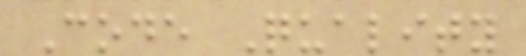Code Quality
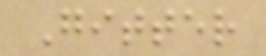Gitter
